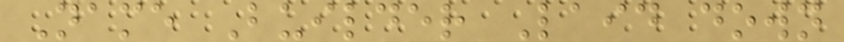Name Builder Laid down
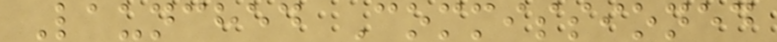Launched Commissioned
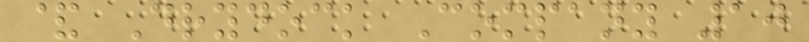& Drydock Company 10
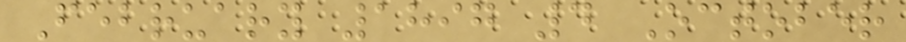February 1897 4 October
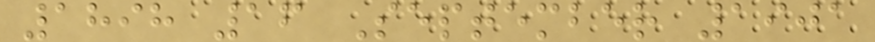1898 16 September 1901
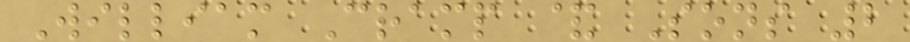William Cramp & Sons 2
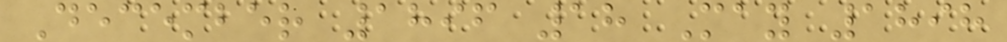December 1896 18 May 1898
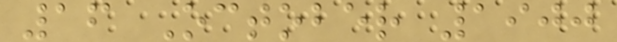16 October 1900
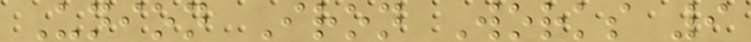Union Iron Works 9
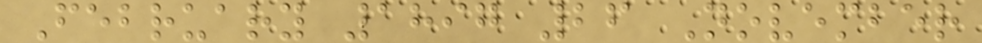February 1897 26 November
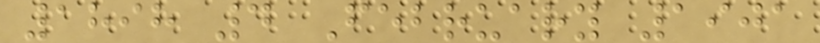1898 4 February 1901
